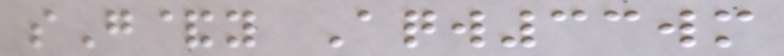sG&y Aqw33wm
